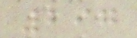297
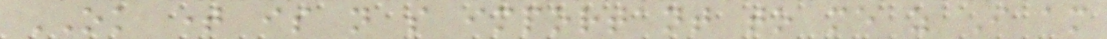OK time is not so important to me as I am
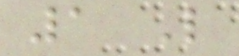1 Like
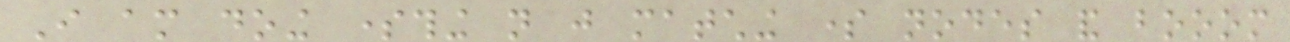I am doing something not just matching some nodes and booom
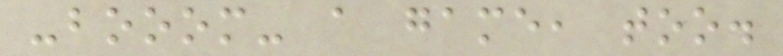-booom- a game, too.
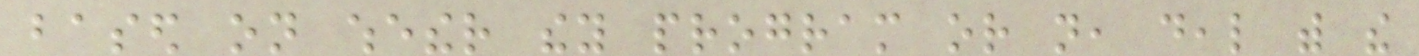based on whether they program or not, deal with the
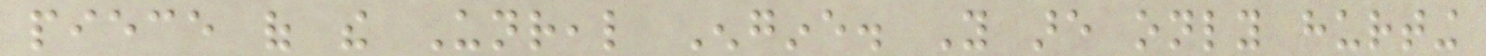piece of the Unreal Engine. You are only hurting
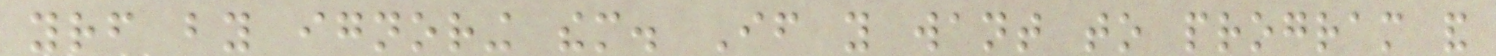yourself by ignoring them. If you want to program and
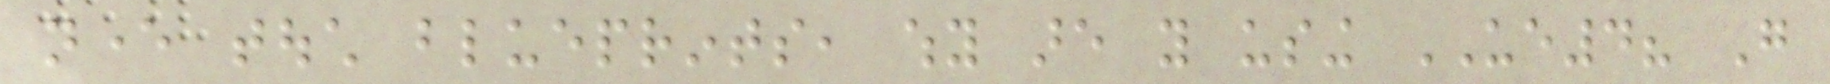never touch blueprints, why are you using UE4? Go
